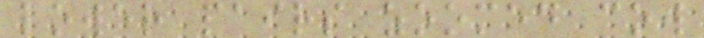lower pairs zoomed cow
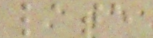late
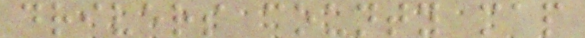drivers county map
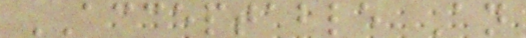ACCEPTABLE An
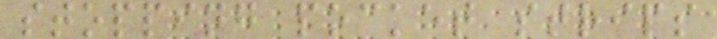stopping pocket strips
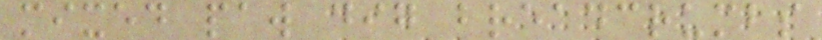mixed paw dig breadcrumbs
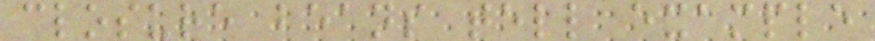closure beans tell example
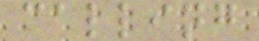calling
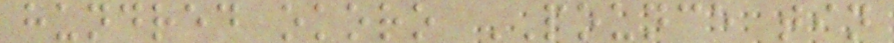hundred okoro POUNCE tin
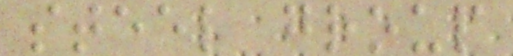steel group
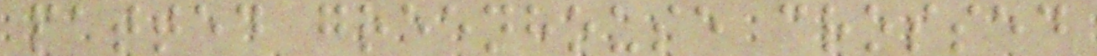patted greenhouse crossed
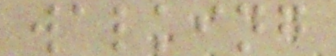walking
